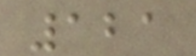121
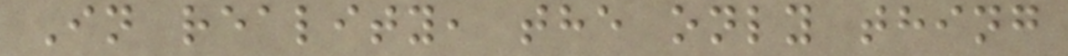In reality, the only thing
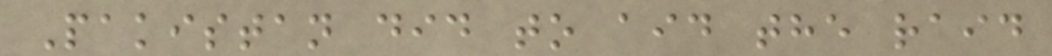Pakistan did to aid the raid
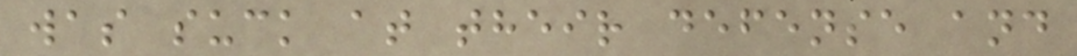was suck at their defense and
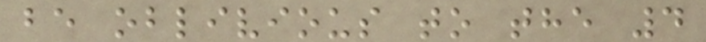be oblivious to the 4
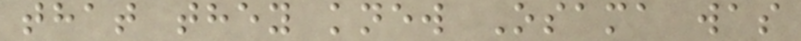that they knew Osama was
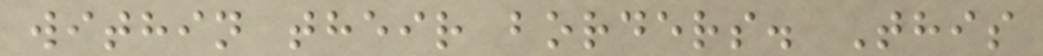within their borders. This
